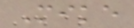Mike
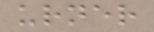urner
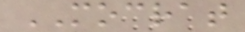MOCRAT
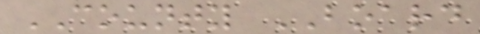COUNTY BOARD
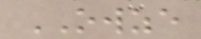OWZE
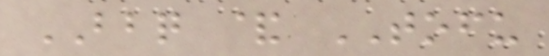BBQ & TOFU
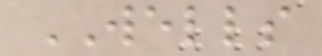WELLS
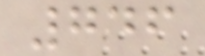746
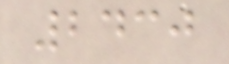2430
